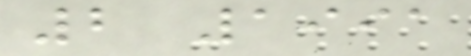2 1991
